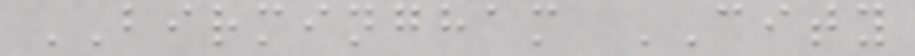BIRMINGHAM CITY
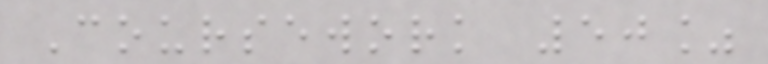Coursework 50%
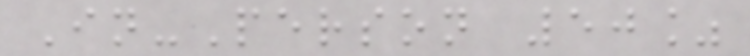In-Person 50%
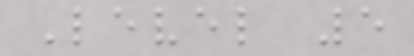Level 5
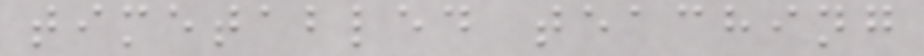timetabled teaching
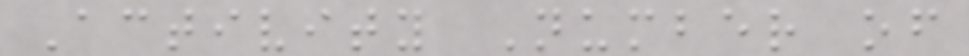Activity Number of
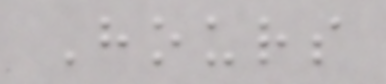Hours
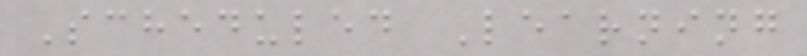Scheduled Learning
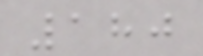180
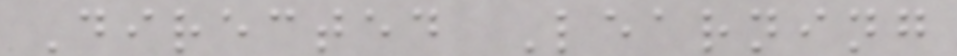Directed Learning
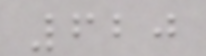620
